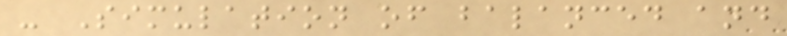- Simulation of balanced and
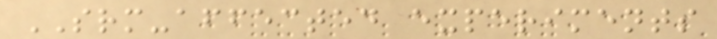SRM-affected experiments
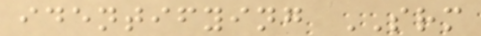identifying SRM
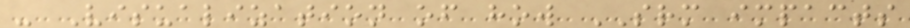- Visualization of how SRM impacts
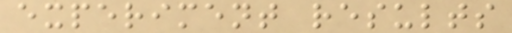experiment results
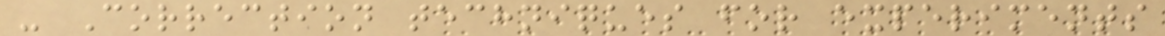- Correction techniques for experiments
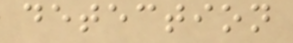detection
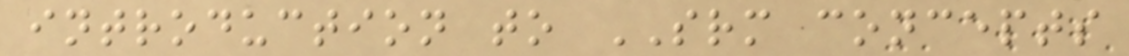introduction to SRM concepts
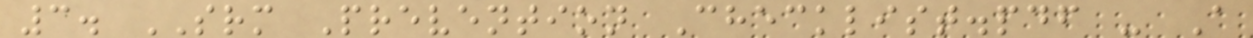3. SRM Prevention Checklist.pdf - A
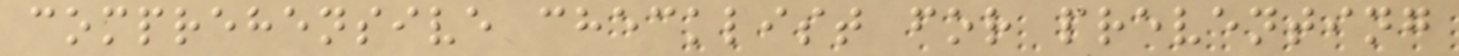comprehensive checklist for preventing
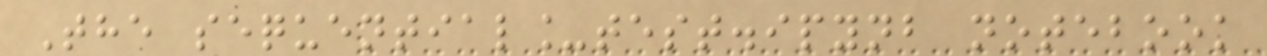The sequential_test.ipynb notebook
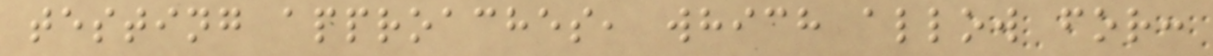testing approaches, which allow for:
